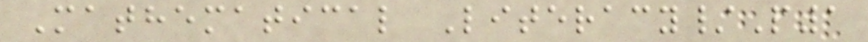Mathematical Literacy/P1
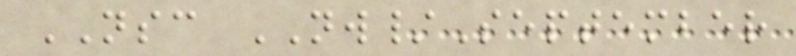NSC NW/September
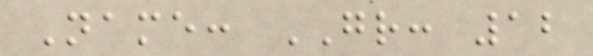Name: GR: 12
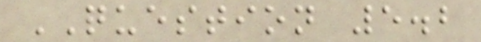QUESTION 5.2
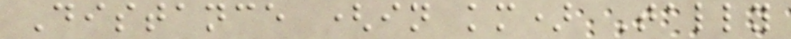Distance (in km) Tally
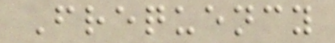Frequency
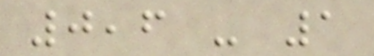0,6 - 1
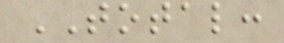TOTAL:
